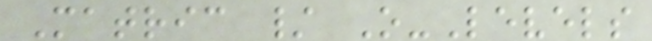Matric / O-Levels
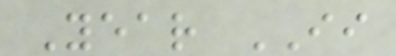Year II
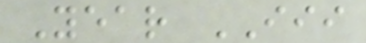Year III
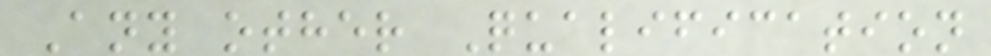Any other Qualification
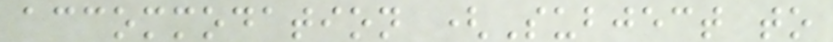accommodation (Subject to
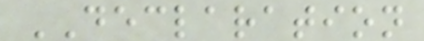DECLARATION
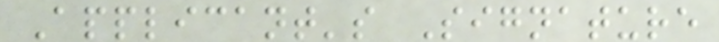Applicant's Signature
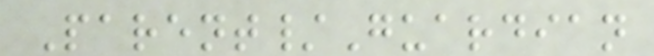Parent/Guardian
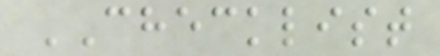CHECKLIST
